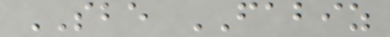SBE FABIZ
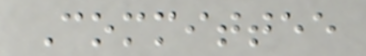Committee
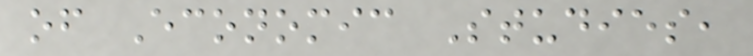of Economic Studies,
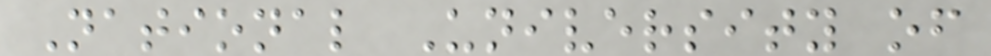National University of
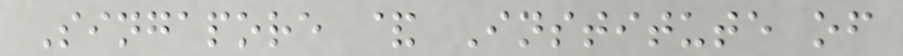Singapore & Institute of
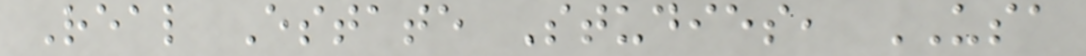Real Estate Studies, USA
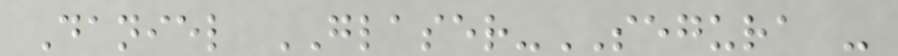Daniel GLASER-SEGURA -
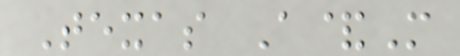Texas A&M
